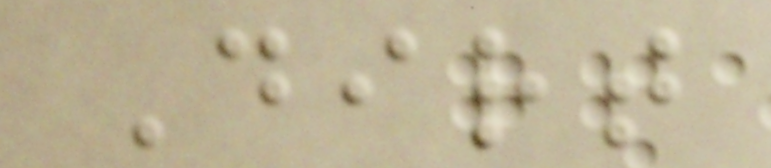Dirt
